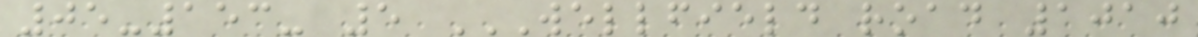05-153- 5 WELLFIELD ROAD 1010
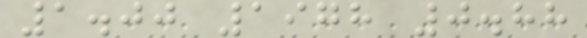1.00 1978 0.88
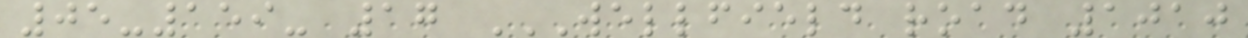05-159- 17 WELLFIELD ROAD 1010
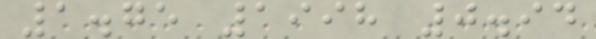1.75 1998 0.94
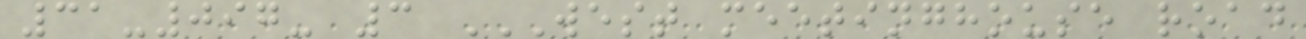31-097- 3 WEST MEETINGHOUSE ROAD
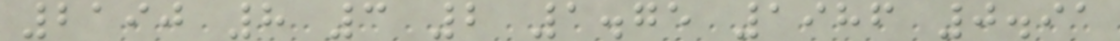2190 8 3 2 1.75 1986 0.91
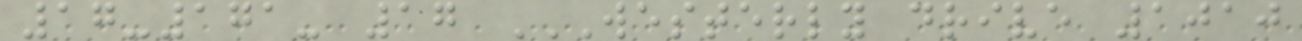17-171- 17 WESTERLY DRIVE 1010
